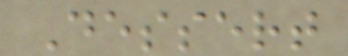Dessert
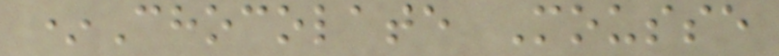*Chocolate Mousse
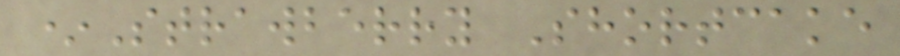*Strawberry Shortcake
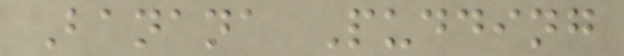Banana Pudding
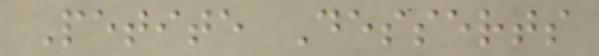Petite Desserts
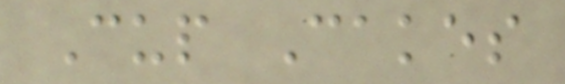Cup Cakes
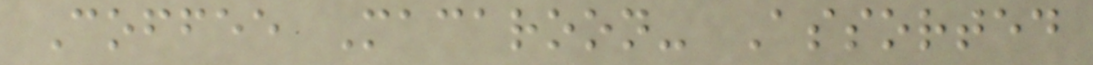Coffee Macaroon- Assorted
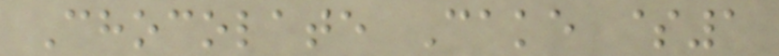Chocolate Cake $1
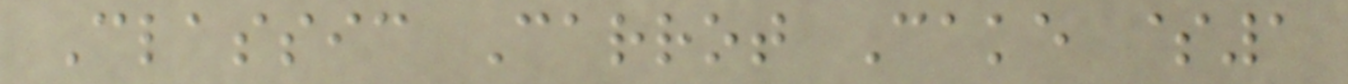Classic Carrot Cake $1
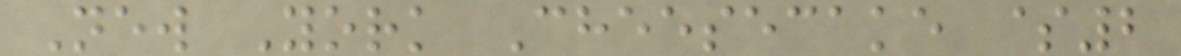New York Cheesecake $2
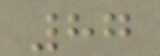87
